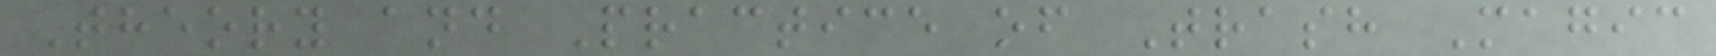Theory and Practice of Trash Magic
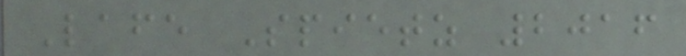Lafe Spietz 2016
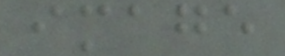image
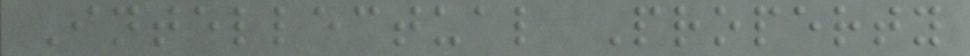Intellectual Property
